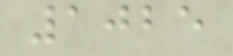1025
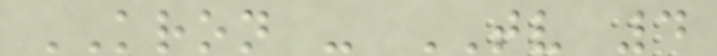KRON - TV 4
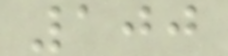100
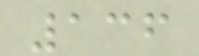136
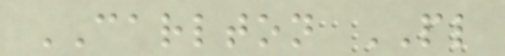CARLTON PL
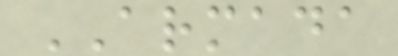ARMADA
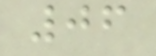06
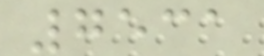7531
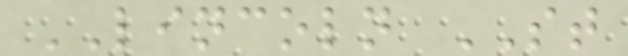LINCOLN ST
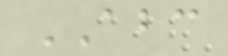ABC
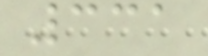331
